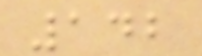142
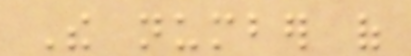The number of
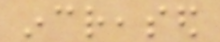increased
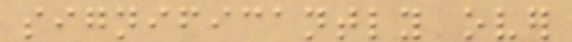significantly over
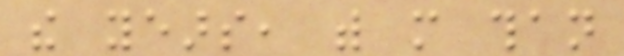the years, with more than
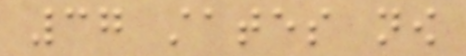37 states now
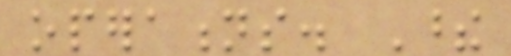operations. These
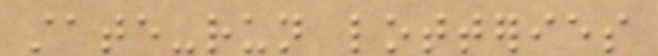state-run lotteries
